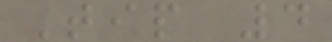Tip 4
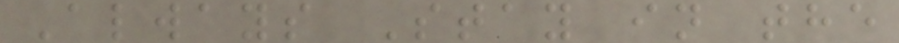Always Stay in the
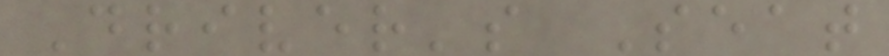Driver's Seat
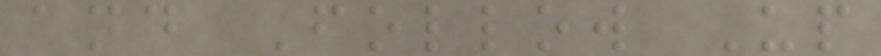and Follow Up
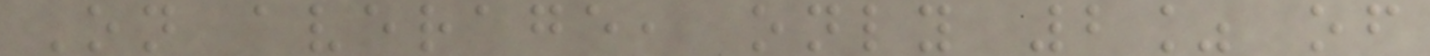On average, only 2% of
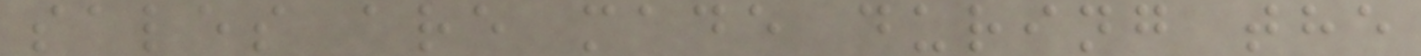sales are made during the
